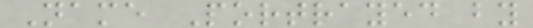Name Portrayed by
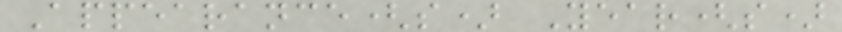Appearance(s) Year(s)
